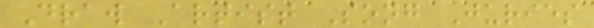Draw Artist Song Juries
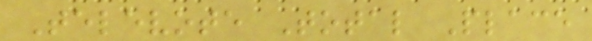Televote Total Place
